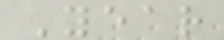Year
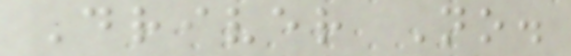Driver No.
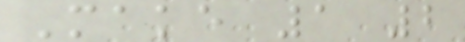Make 1 2
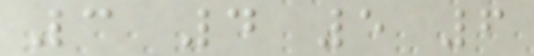3 4 5 6
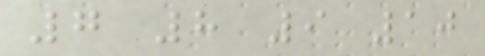7 8 9 10
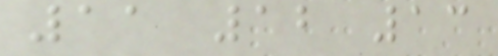11 12 13
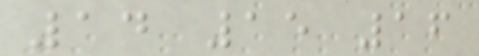14 15 16
